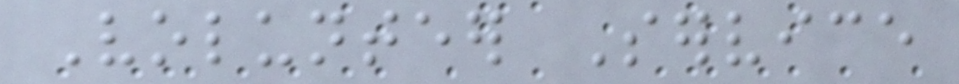Volunteer Service
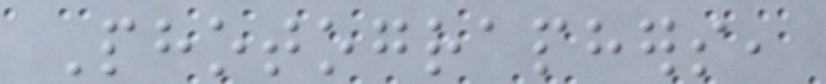Photographers,
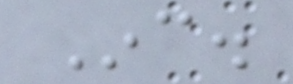Inc.
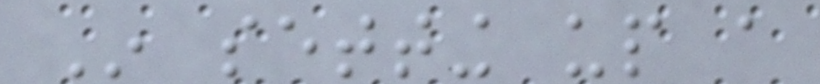In setting up a
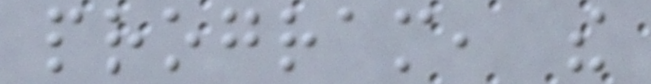program, the
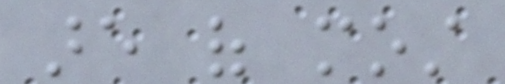are of most
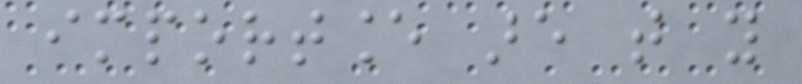importance are that you
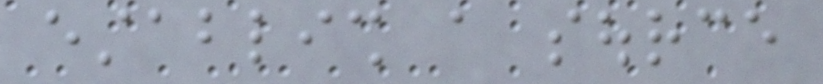establish a source
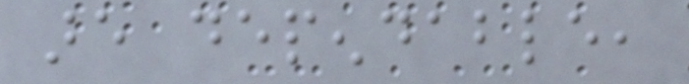are dependable,
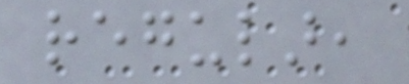regular,
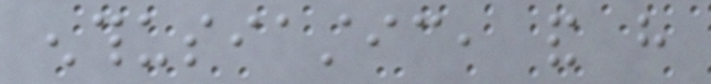enthusiastic, and have
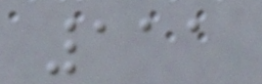111
